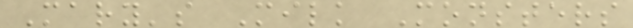Mary's Milk Monsters
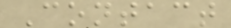Contact
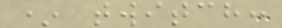* twitch:
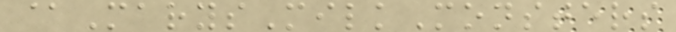@MarysMilkMonsters
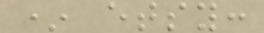* etsy:
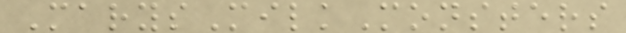MarysMilkMonsters
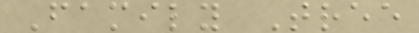Family Tree
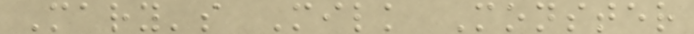Mary's Milk Monster
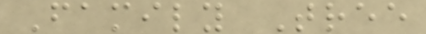Family Tree
